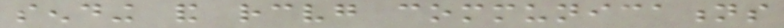sending and receiving communications
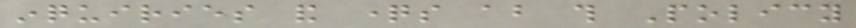inquiries and questions about this Policy
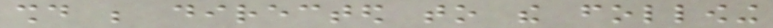should be directed to the following
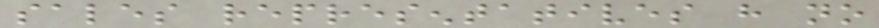sales representatives have no
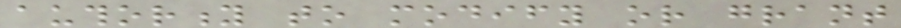authority to modify or grant
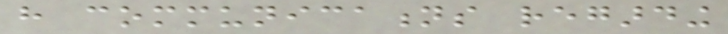have communications regarding
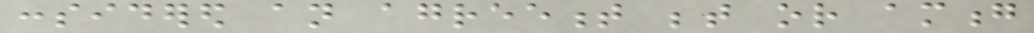considered an agreement between or among
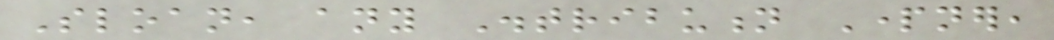Sloan, any Distribution Partner,
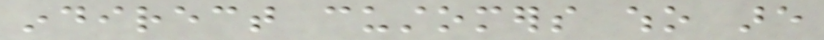indirect customers who are
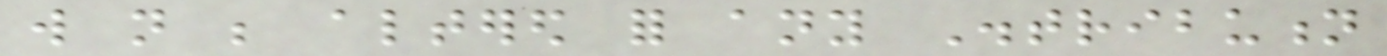will not be altered for any Distribution
